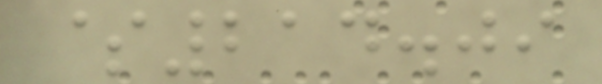$214.09
